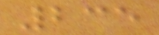235
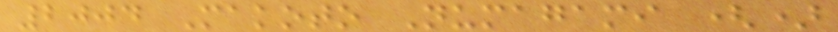2004 Makoto Numagami ()
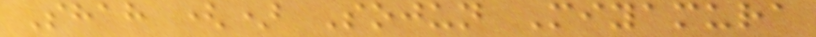Shah () Sojun Miyamura
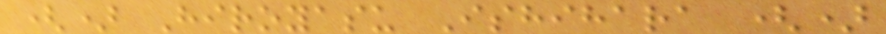() Hiroyasu Ishihara ()
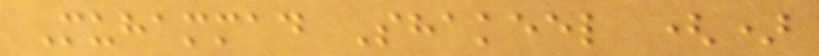Muhammad Shakeel ()
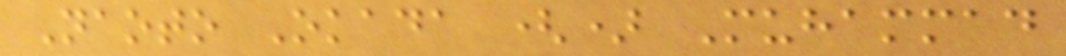Naoto Okada () Muhammad
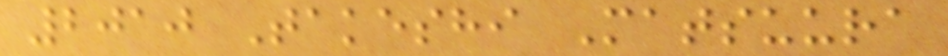2010 Takeshi Matsuura
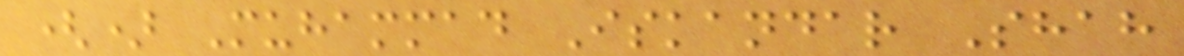() Muhammad Iskandar Shah
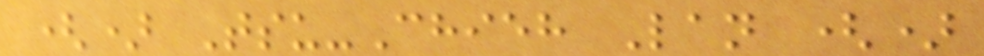() Tsu-Chieh Lan ()
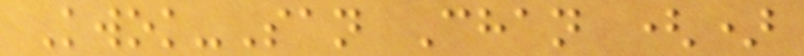Kwok-San Chan ()
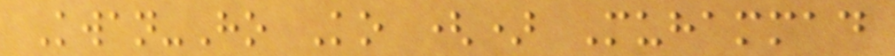Kwan-Ho Ko () Muhammad
